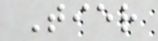Tier
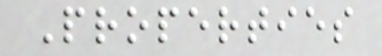Properties
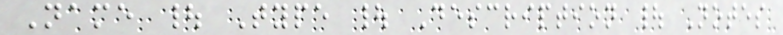Name | Type | Description | Notes
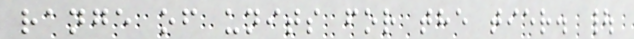range of units for the tier. |
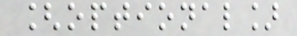[optional]
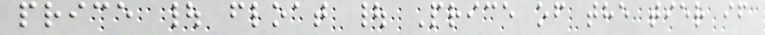price | float | Price of the tier if
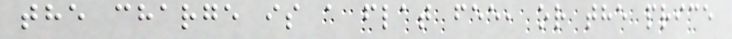the charge is a flat fee, or the price
